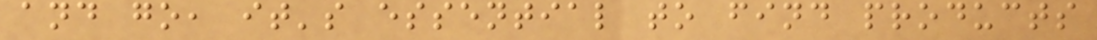and go, it's essential to find products
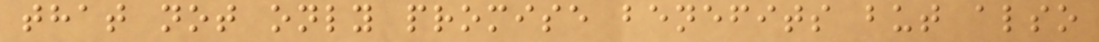that not only promise benefits but also
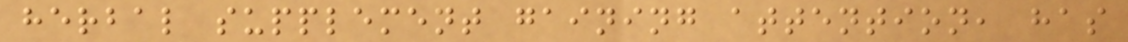herbal supplement gaining attention, has
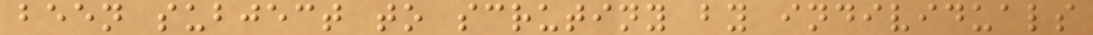been subject to scrutiny by individuals
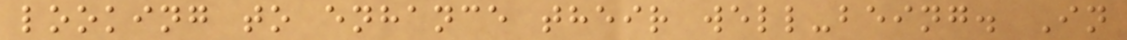looking to enhance their well-being. In
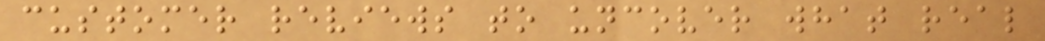customer reviews to uncover what real
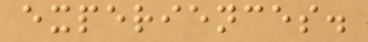experiences.
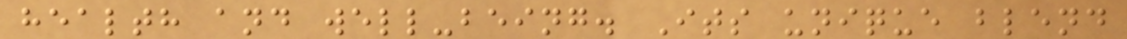health and well-being. Its unique blend
